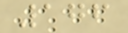176
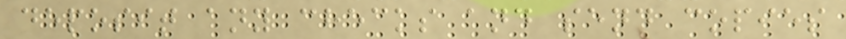deposit any checks and send copies
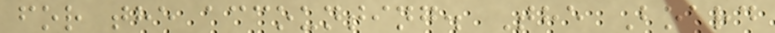for the accounting. The Board
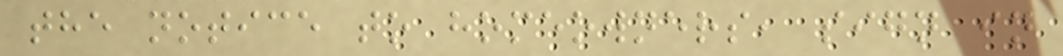the notice to homeowners, sign in
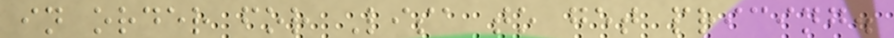in order for Lisa to get pricing.
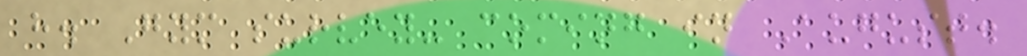h. Gym survey- coming in August.
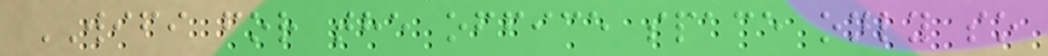WIFI for the office space only so
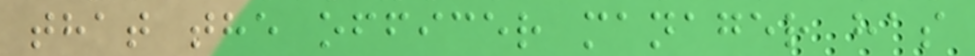that the officer manager has
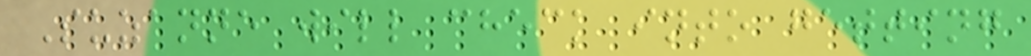Suzanne will check into getting
